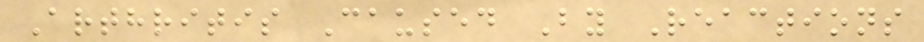Arthritis Caused By Reactions
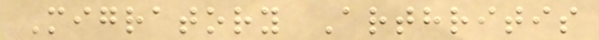Migratory Arthritis
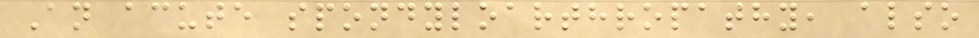An acute spondyloarthropathy, also
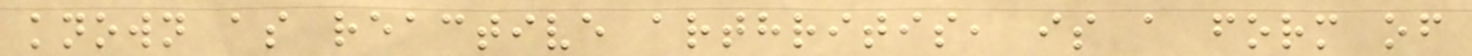known as reactive arthritis, is a form of
